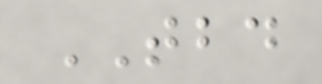TBD
